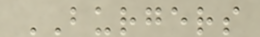BURGERS
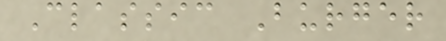Classic Burger
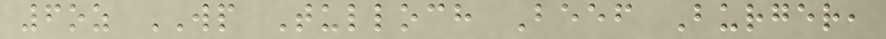6oz WP Tulloch Beef Burger,
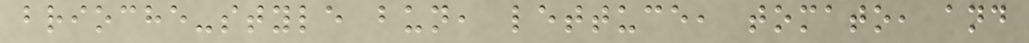brioche-style bun, lettuce, tomato, and
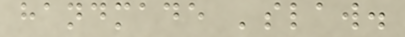handmade 'slaw.
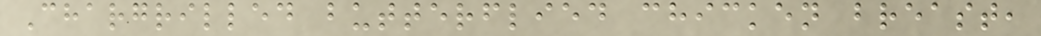Chargrilled butterflied chicken breast,
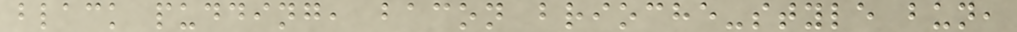black pudding, bacon brioche-style bun,
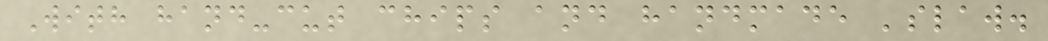With hand-cut chips and handmade 'slaw.
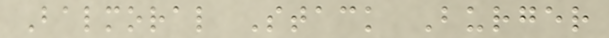Balmoral Stack Burger
